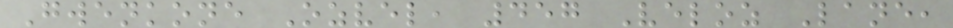Gwenkone Ozvel, 457 Veloz Lane,
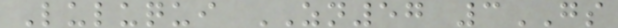Luluqui ZN57 3GS
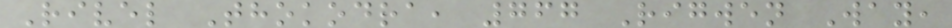Rivel Thokodra, 767 Rigwen Way,
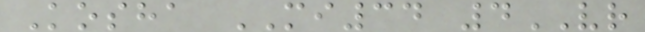Kosha MI34 4VR
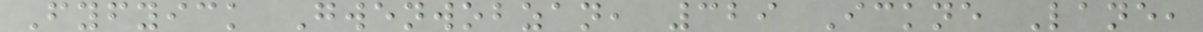Fyfyick Gwenwobzan, 329 Ickne Lane,
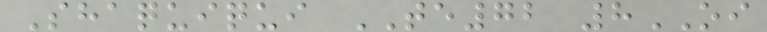Shaquiqui TE72 8OI
